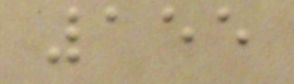155
